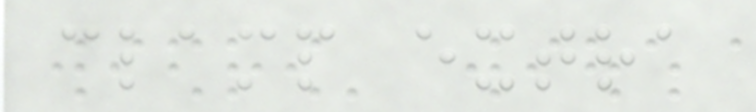clamp extra
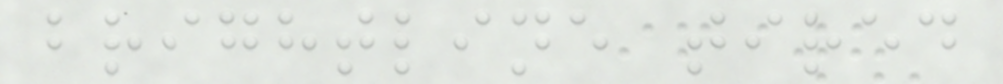brightline tired
